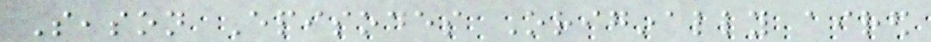Season Episodes Originally aired
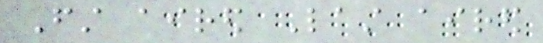First aired Last aired
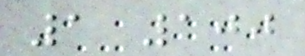1 100
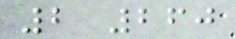2 260
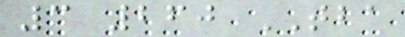3 260 TBA
